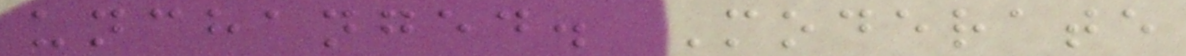unchanged. Moderate
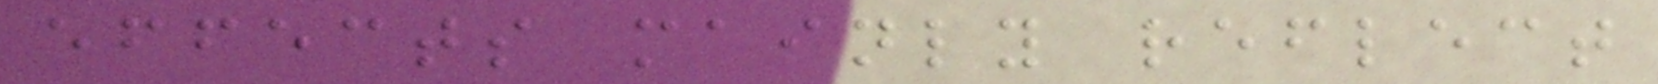effects mainly reflect
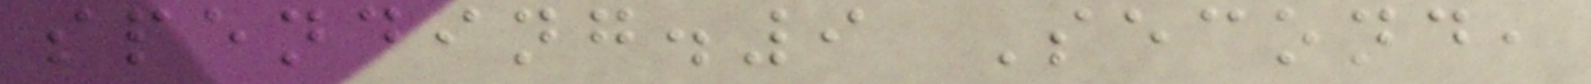spending.9 Second,
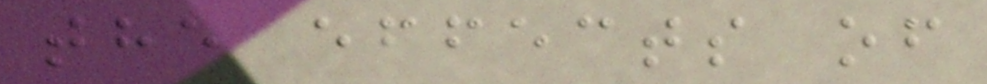the effects of
